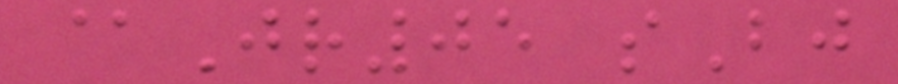@Jr05 sBj
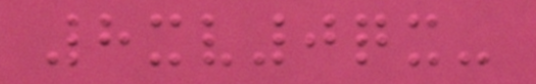8xv0qx-
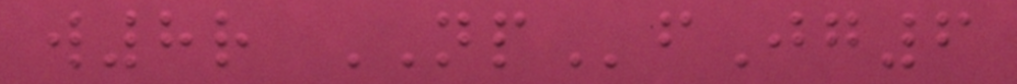w8r NPfJg6
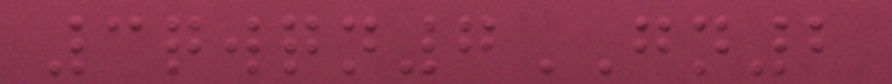3qwqn7GN2
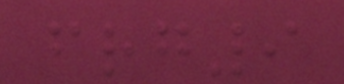frg9
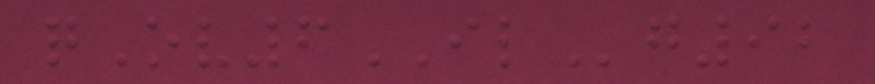qOv6ILg92
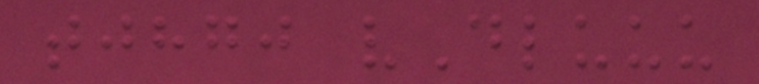tjhgj vDluuu
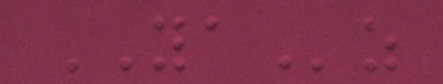YAz
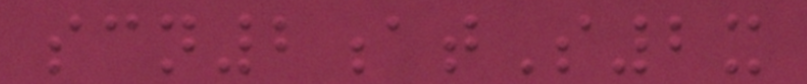scn2atS2x
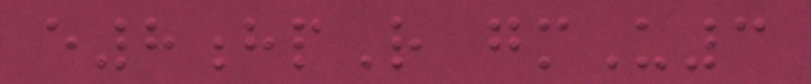e8hpR gmU3
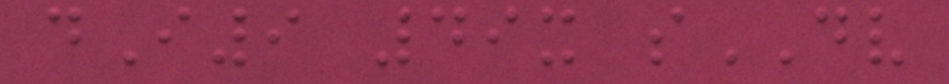dI9 49x sDV
